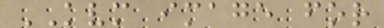KVM image for
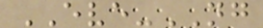EVE-NG
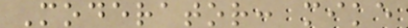Moderator: mike
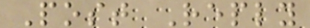Post Reply
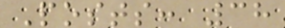Posts: 38
